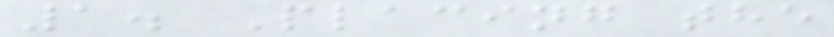1. Placing the
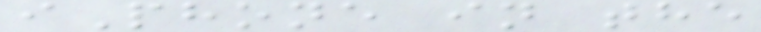iPhone in the
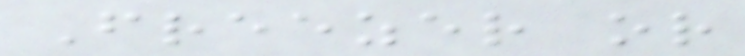Freezer or
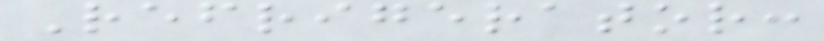Refrigerator:
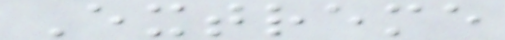Extreme
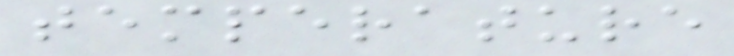temperature
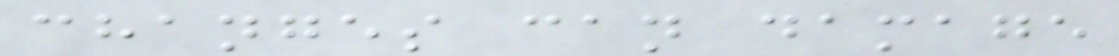changes can damage
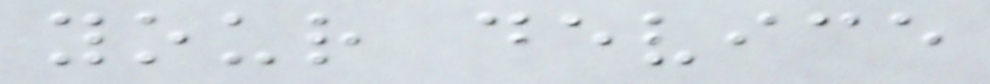your device
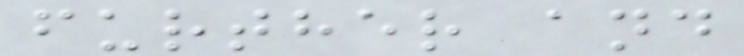further and
